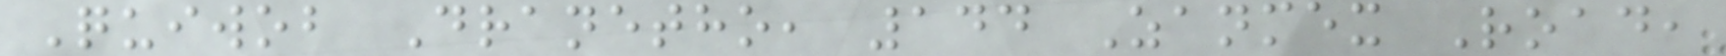Quiwob Dranetho, 144 Zanmex Road,
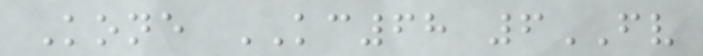Kone KC68 6FV
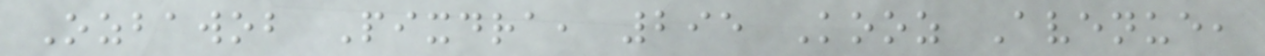Ozbawob Pixdra, 295 Kooz Avenue,
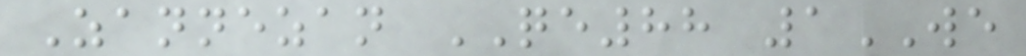Zannezan QE88 1WE
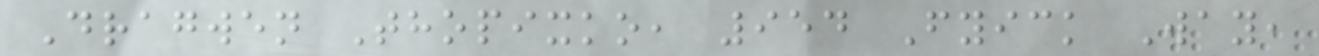Dragwen Thopixko, 954 Fyick Way,
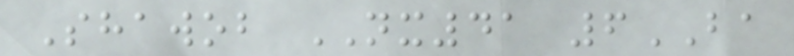Shawob NX41 6BA
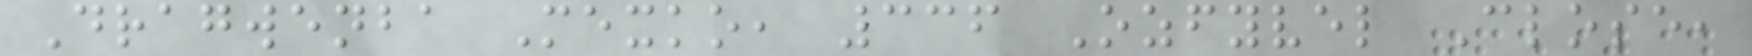Dragwenba Mexko, 336 Ozfyvel Close,
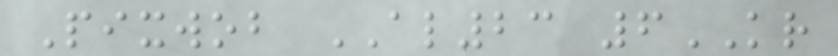Pixwob AL23 6KR
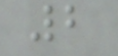2
